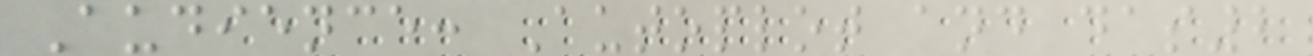Audience: Autoplot and das2
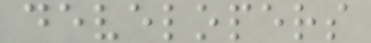developers
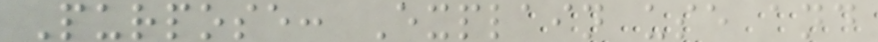Purpose: Explain use and
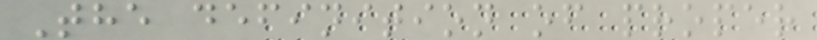The definition of proper
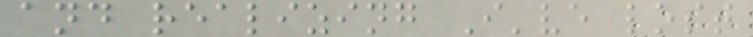and realizing I've lost
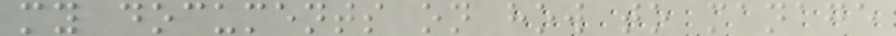my documents on how to manage
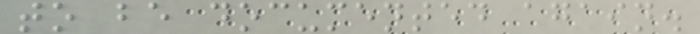to be documented again.
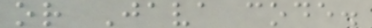or Java code.
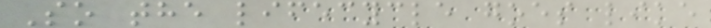So the lifecycle goes like
